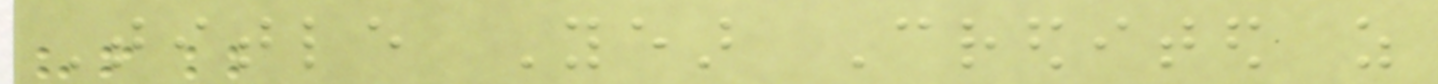Title Year Credited as
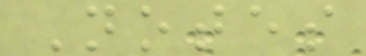Notes
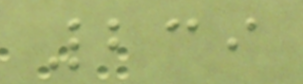239
